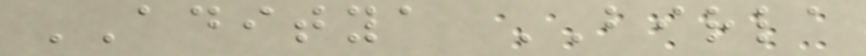ADITYA BIRLA
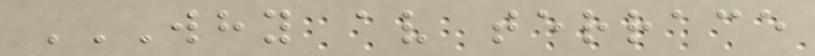WHY AV TERRACE
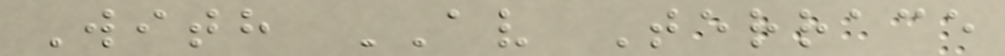With AV Terrace
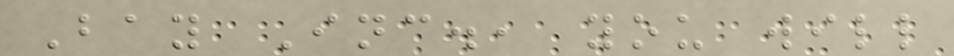Bay Inc., you will
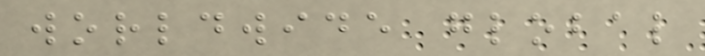worldwide global
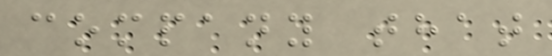company that
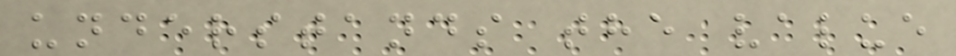understands the value
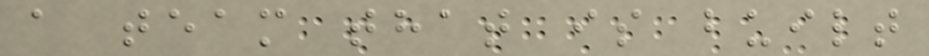a team that is built
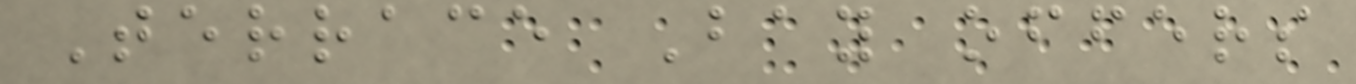Terrace Bay offers
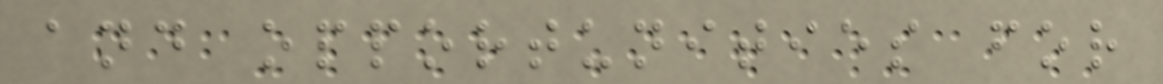and opportunities for
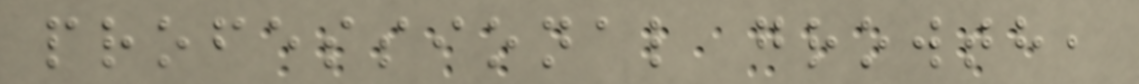professional growth,
